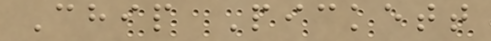Chip Pickett
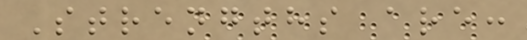Strengths are:
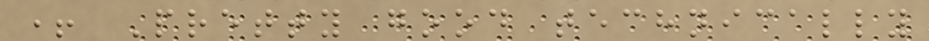+ Pretty good technically
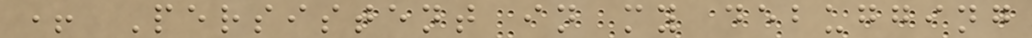+ Persistent in my debugging
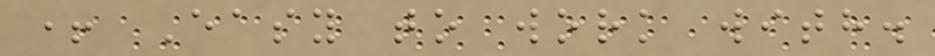+ Easy to work with.
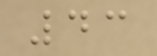43
